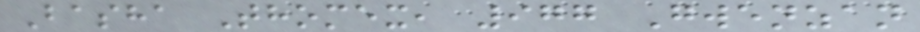Basha Thomex, 977 Gwenzan
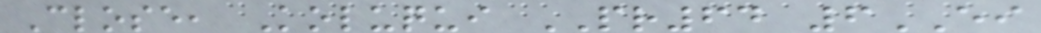Close, Koluqui PR64 6EI
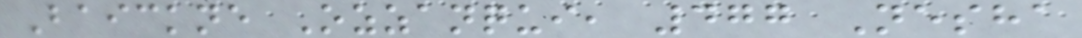Baickne Ozzanqui, 477 Nesha
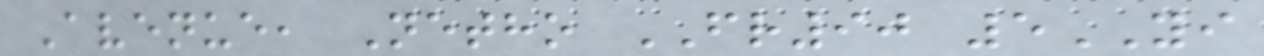Avenue, Netho FR90 5YI
